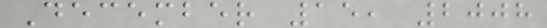December 15, 2008
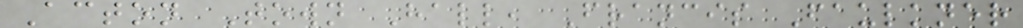Acton Town Hall, Francis Faulkner
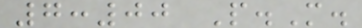7:00 P.M.
